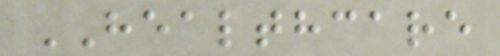HEALTHCARE
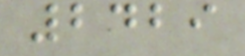2429
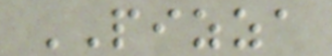PIZZA
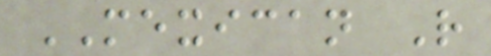MEXICAN R
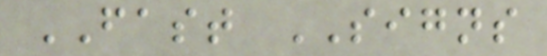FAST SIGNS
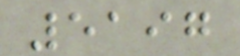5197
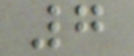7
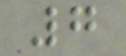7
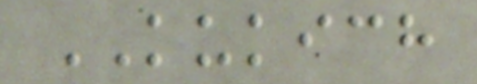KUKICH
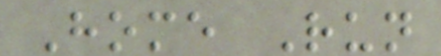Home Run
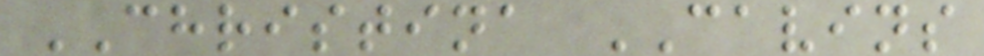CHRISTINA CAVINS
